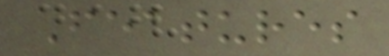Features
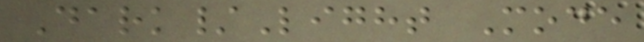Dark/Light Mode
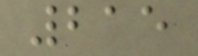215
